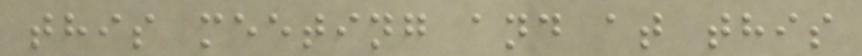this meeting and at this
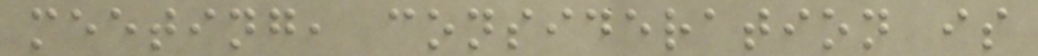meeting, consideration is
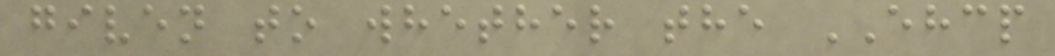given to whether the EHCP
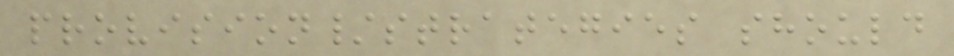provision/strategies should
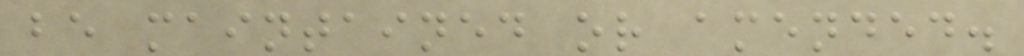be maintained or amended.
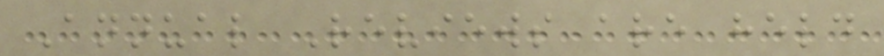Annual Reviews are held
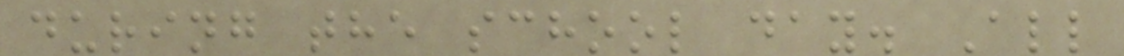during the school day. All
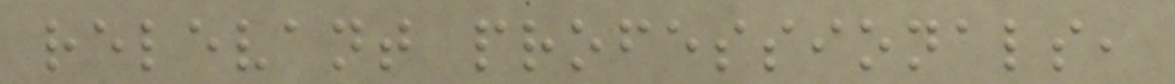relevant professionals,
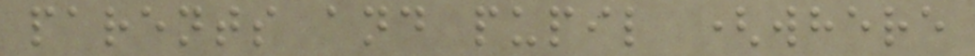parents and pupil (where
